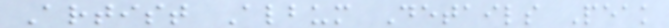Artist Album Details Peak
